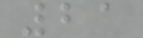21
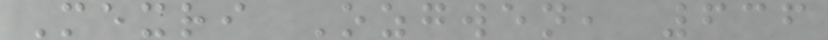Mexri Ozgwen, 636
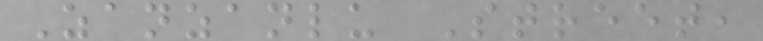Zanzanlu Street,
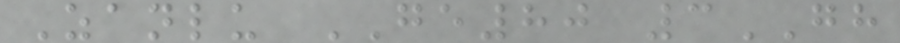Zanlu GE80 3GH
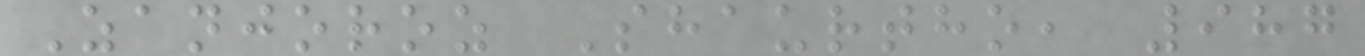Zanjoroz Shaurtho, 987
